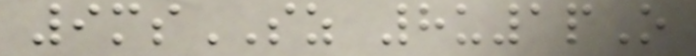9msSZ 8u1pO
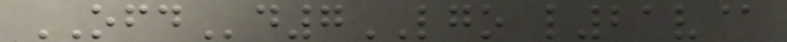OFDd7LGO l21v@
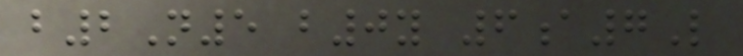b2N5 b0y 6a7L
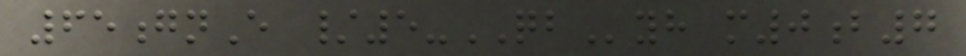65gnE /5-QByh m0b7
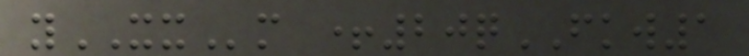yXXm +20qFKW1
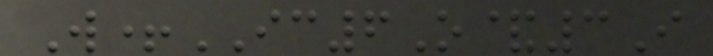W+IC6O&3I
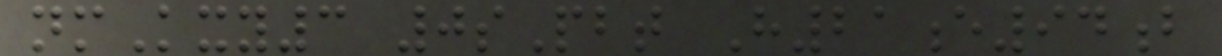nmKxy3 0sPbt H21e94b
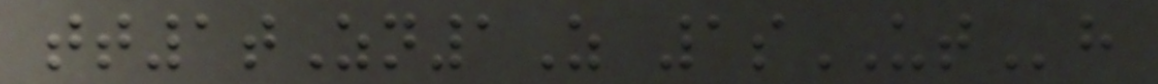tt1tZn1Z 1sUTh
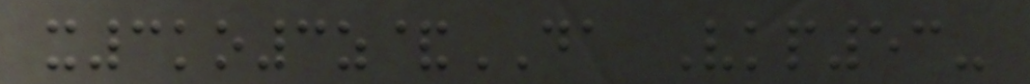x3ko3z&DA Vkp53-
